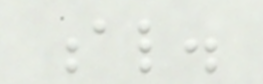al.
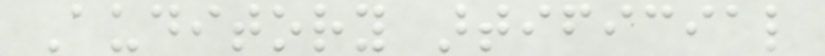Auditory artificial
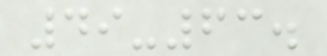49-63.
